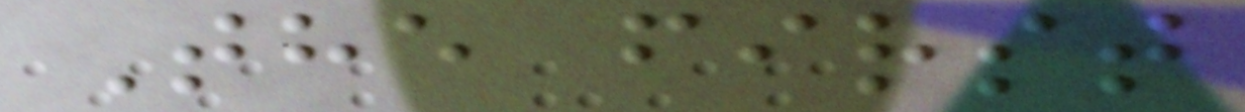The first
